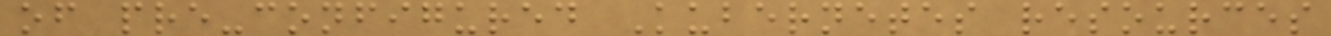of pre-configured Kubernetes resources
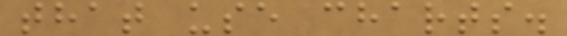that use charts.
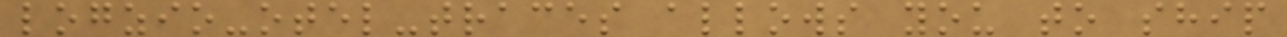logzio-otel-traces allows you to ship
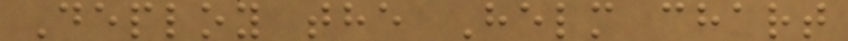Deploy the Helm chart
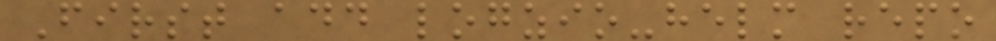First add logzio-helm repo
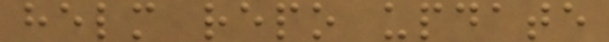helm repo update
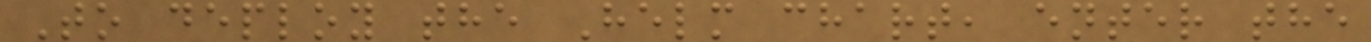To deploy the Helm chart, enter the
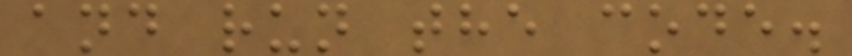and run the code.
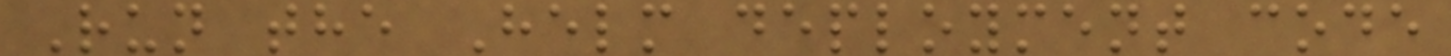Run the Helm deployment code
